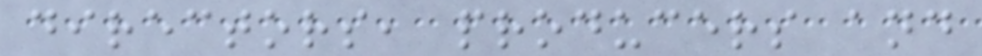directors, producers and
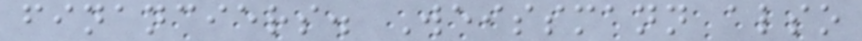financiers. Weissmann also
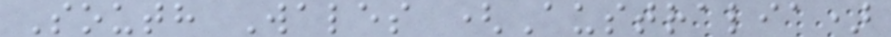South Wales (Australia)
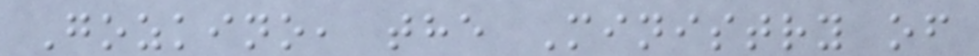Gozkino, the Ministry of
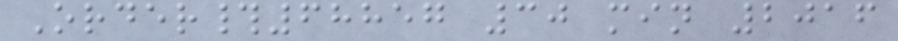Order#68857 30 min 2016
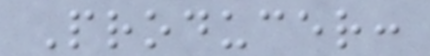Producer:
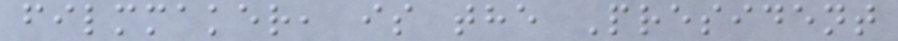filmmaker, is the President
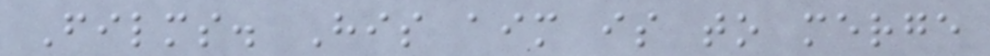Films. His aim is to merge
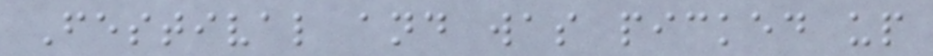Festival and was picked up
